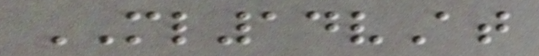ML14vAt
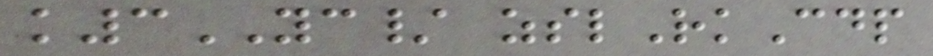k3YC/ zslRkCdp
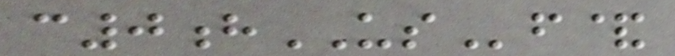c0hUSf&
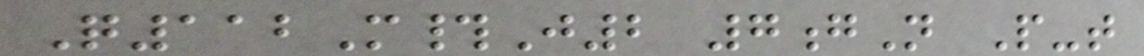Q112M#J2 7gN P-t
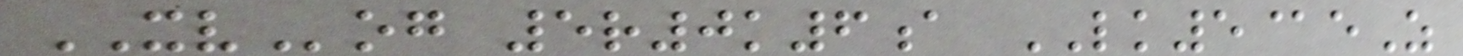XVog 5r0k6a LK5@eZ
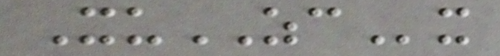XuZCx
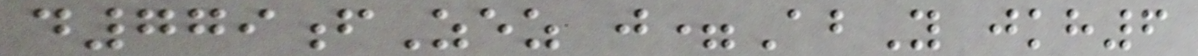d779fZez j=AbY jkh6
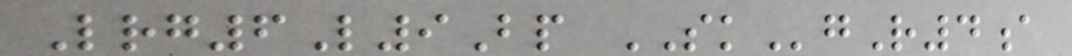Lrg6L9Bp SKgR4a
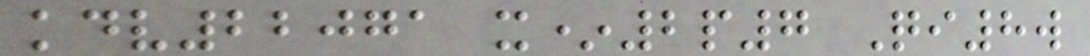kdv22071 x*2p7 Qi8w
